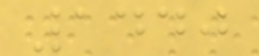1440
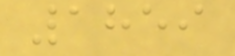1859
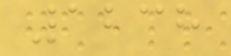1238
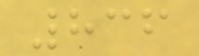836
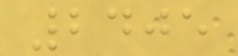2405
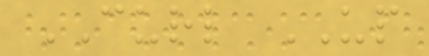CURL UP
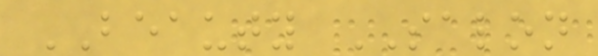BEAUTY SALON
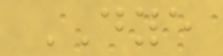DYE
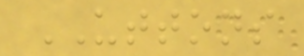UTTONS
